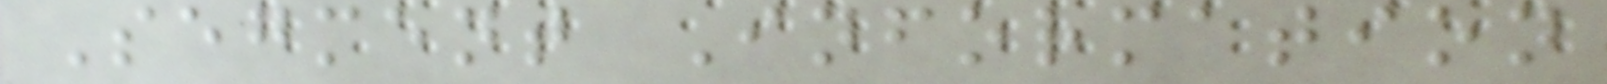Segment Information
